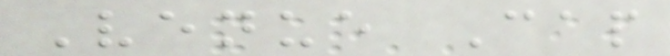Venue Cap
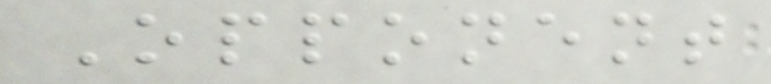Opponent
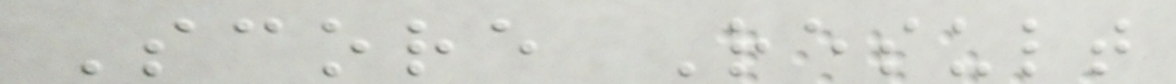Score Result
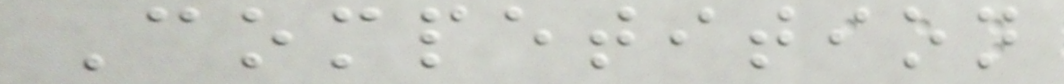Competition
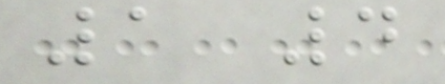1 4
